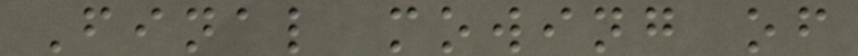Final mowing of
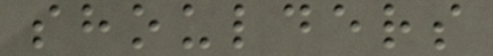shoulders
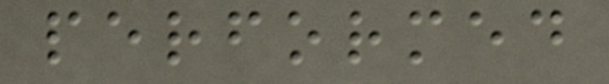performed
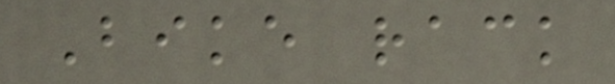Bike rack
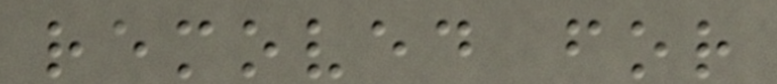removed for
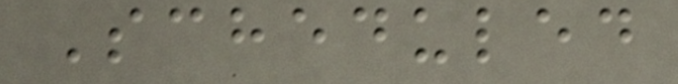Scheduled
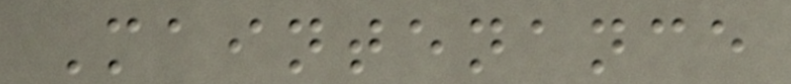Maintenance
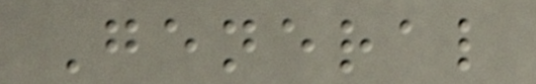General
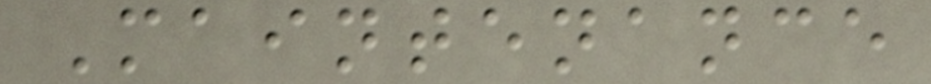Maintenance
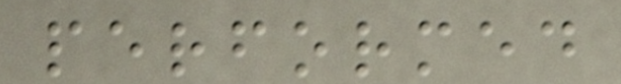performed
